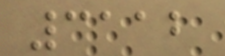3112
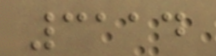3114
